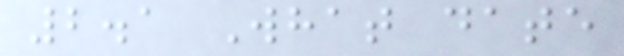2.1 What date
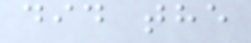did the
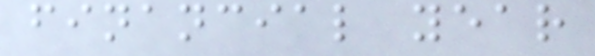financial year
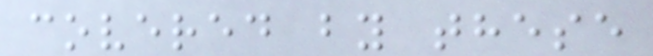covered by these
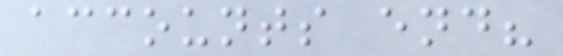accounts end?
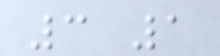3 1
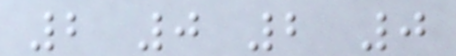2 0 2 0
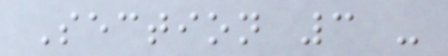Section 3 -
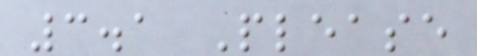3.1 Please
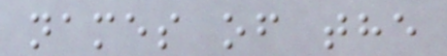names of the
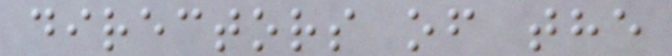directors of the
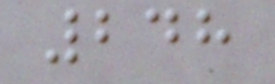248
